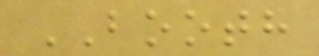BOOTH
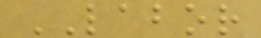LABOR
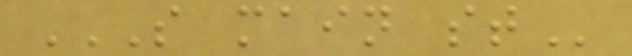S MAIN ST
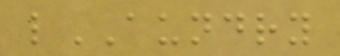lAUNDRY
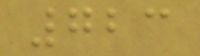723
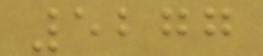5277
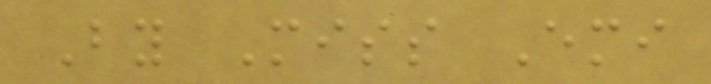By Miss Emi
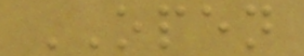OPEN
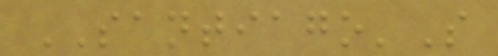SANTIAGO'S
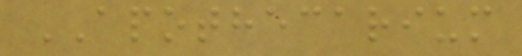APOTHECARIUM
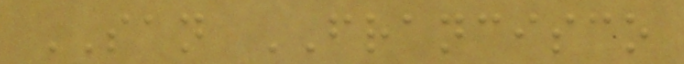SAN FRANCISCO
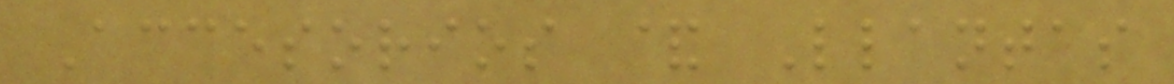Accesorios & Llantas
